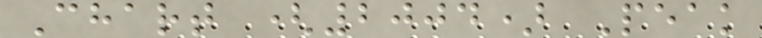Chart (2004) Peak
